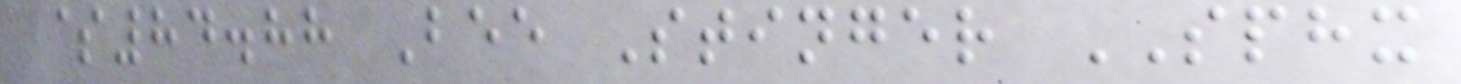$84.88 Bee Stinger SPHX
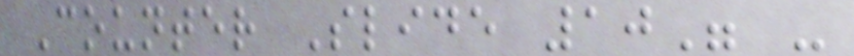Counter Slide 10" -
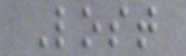Lost
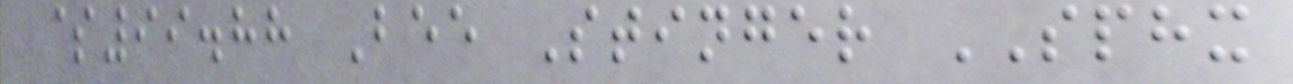$99.88 Bee Stinger SPHX
